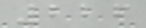226
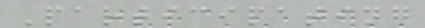Participating
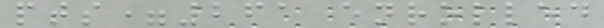pts=261 enrolled
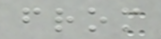from
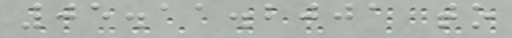05.11.2001 to
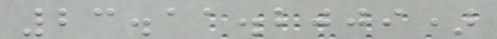23.11.2009)
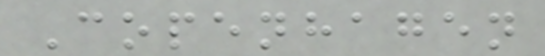Copenhagen
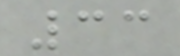33
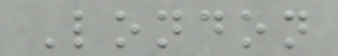London
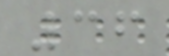36
